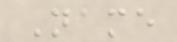Name
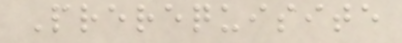Prerequisite
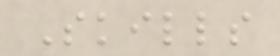Skills
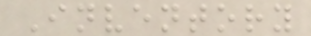Inventory
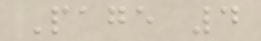Page 4
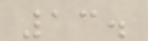13.
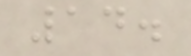14.
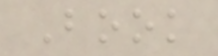Book
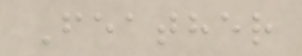Feather
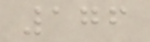176
